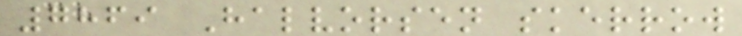7869 Halvorsen skerrow
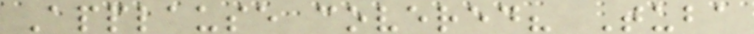Applause covered? Tuba
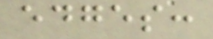edges:
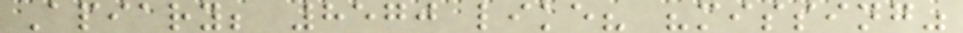Apiary; 8570 like? "missing"
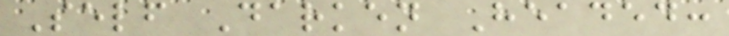Self Darken Headed:
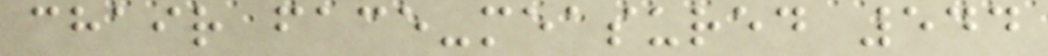chair face-measured 544
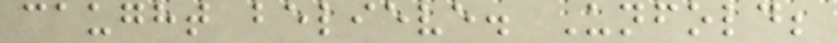caught believe. Unfold;
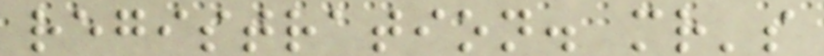registration. mr's
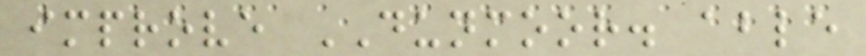improve DUNMOOR. able
